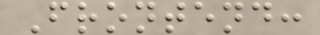Frontend:
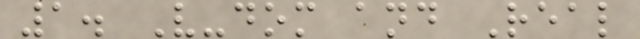1. V-dom and Real
